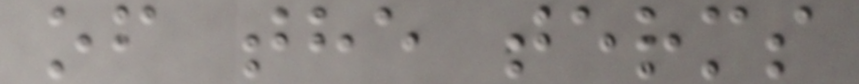of the terms
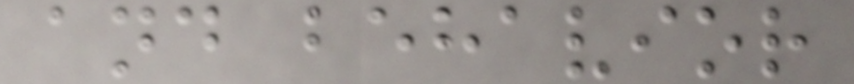and behavior
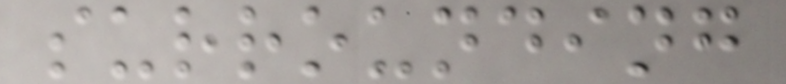surrounding
